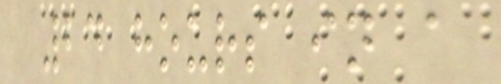24 hours in a
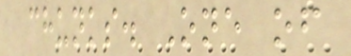chunks. One of
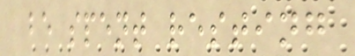be spent resting
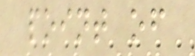point of
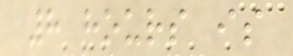8 hours is
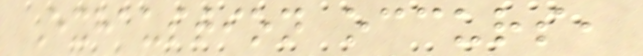Exhaustion occurs,
